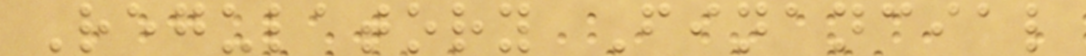Regulatory Financial
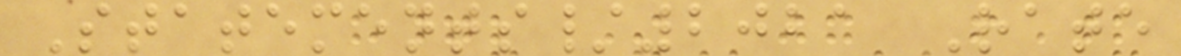Statements/2021 Rate
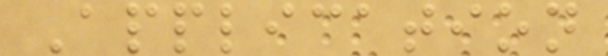Application
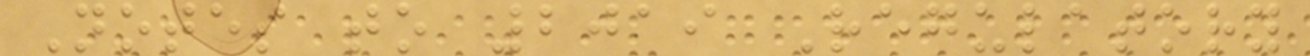Notes to 2019 Regulatory
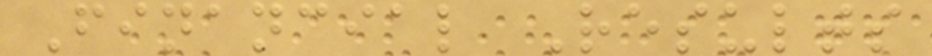Financial Results
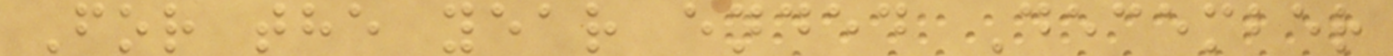For the year ended December
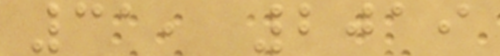31, 2019
